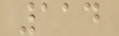114
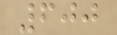600
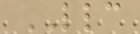LLC
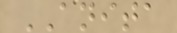ANITA
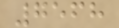7568
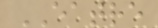EATRE
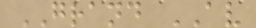GRAND AV
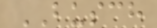BUSCH
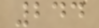244
